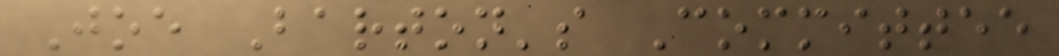Joe Barton's Committee
